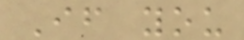If you
